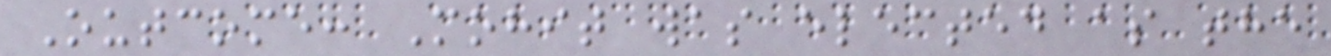Outcome: Mohit was elected as the
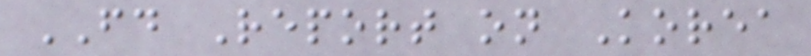FD Report on Korea
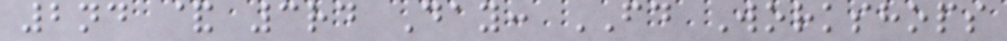2nd & 3rd Day: FD Workshops
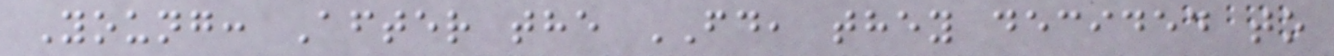Young: After the FD, they decided to
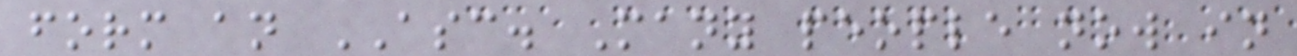form an ASC. Many people now in
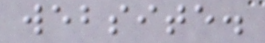website.
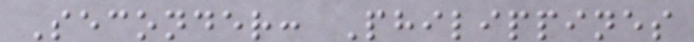Seconder: Philippines
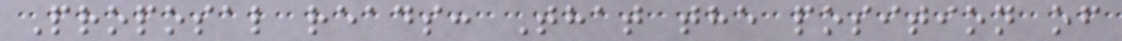Proposal reads: That the position of
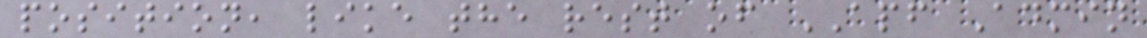position, like the rest of APF Admin
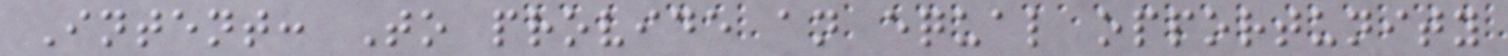Intent: To provide an equal opportunity
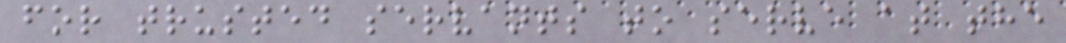for trusted servants to serve at the
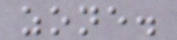zone.
